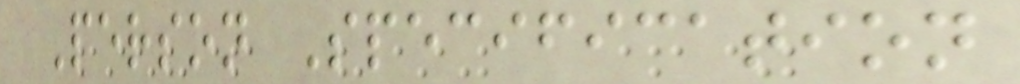Person Specification
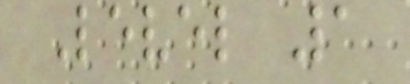Level 1
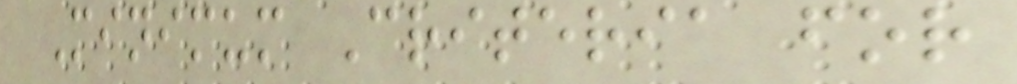Minimum Criteria for
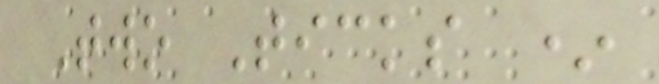Two Ticks *
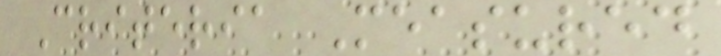Criteria Measured
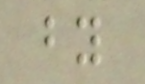by
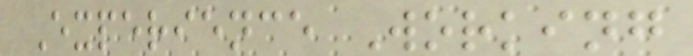Experience Working
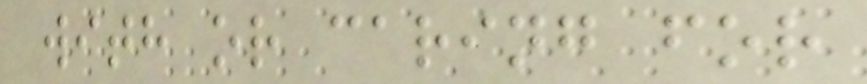with or caring for
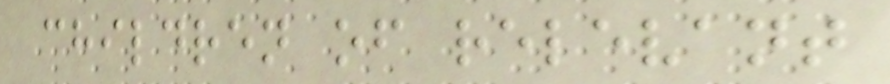children of relevant
